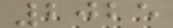2025
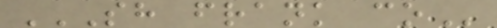SH FRANK CO
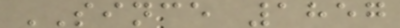SINCE 1857
